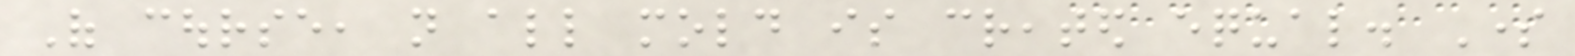Of course, not all mold is created equal. Some
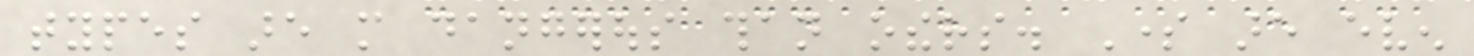types are more dangerous than others. Some are even
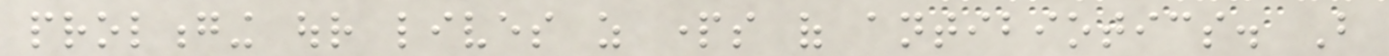prolonging our lives as parts of antibiotics. But
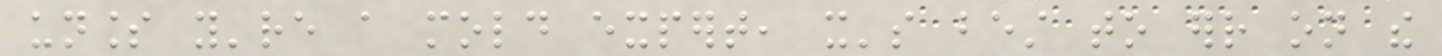unless you're a mold expert, it's best to err on the
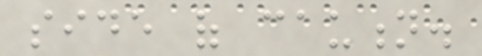side of caution.
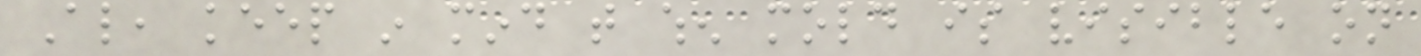Also, keep in mind that when mold is visible on
